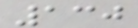130
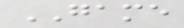GAME
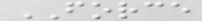FORCE
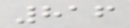816
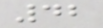42
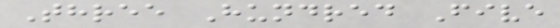Three Hundred Five
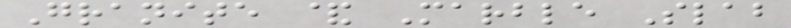Granite & Marble Slab
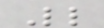Ll
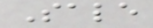Sale
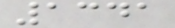1341
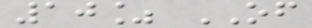10% OF
